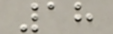18
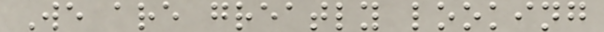We are greatly looking
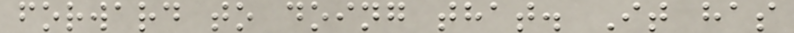forward to doing that. It has
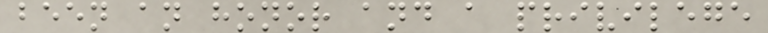been an honor and a privilege
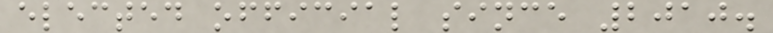elected official since 2010.
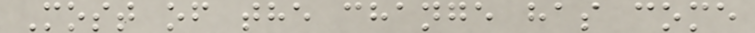Most of the change has come
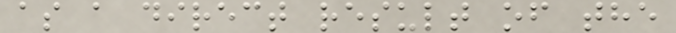as a direct result of the
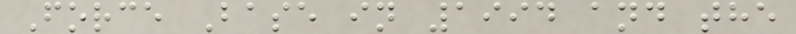Force Base in 1994 and the
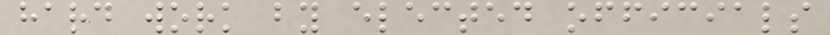hard work by elected officials
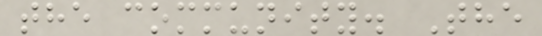the community. The
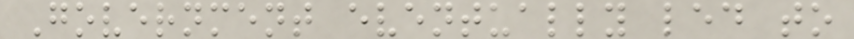Government eventually led to
